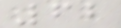62
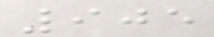905
